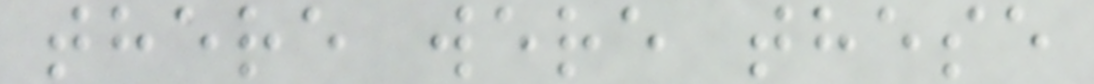there were these
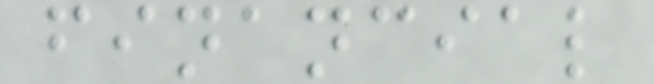financial
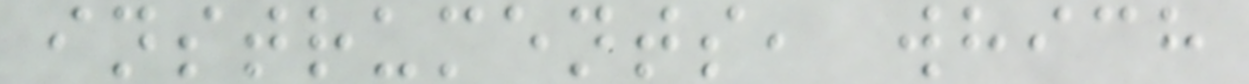instruments, which
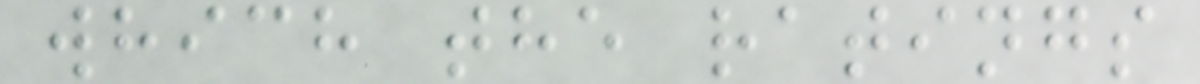which the ratings
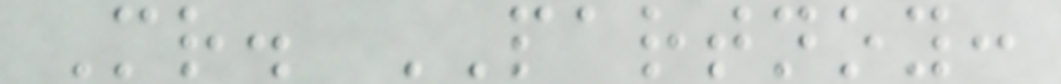Mr. PARTNOY:
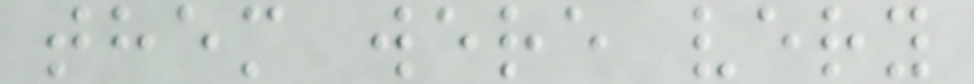them were very
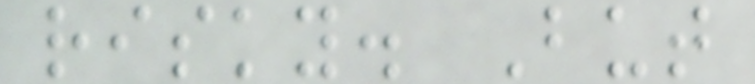risky. But
